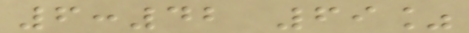6:42 69%
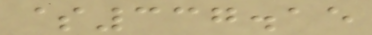$337.15
